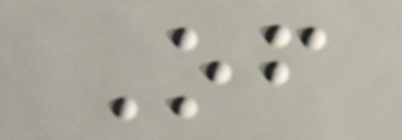Of
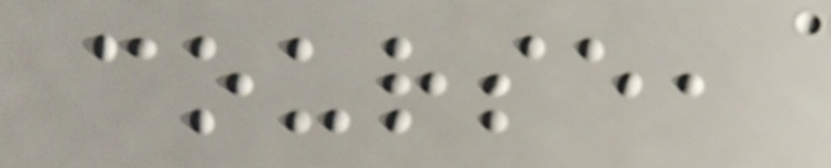course,
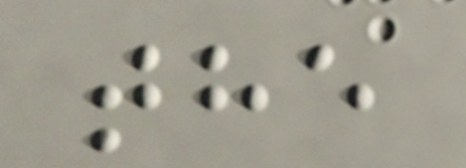the
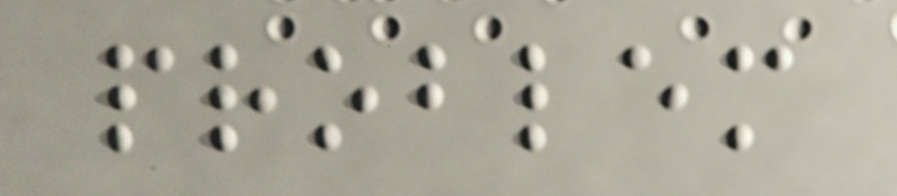problem
